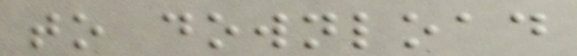to download
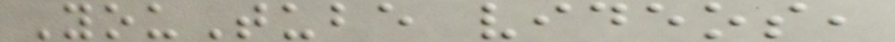YouTube videos,
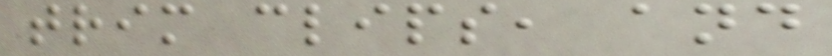trim clips, and
